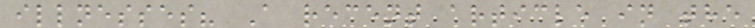illnesses? A recent article in the
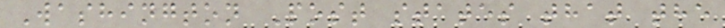Washington Post states that the
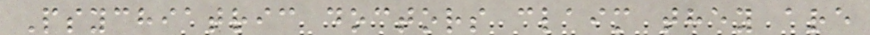Psychiatric doctors claim they are
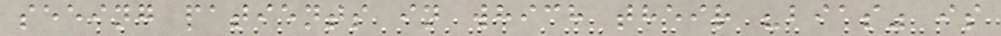seeing patients in which their "bias" is
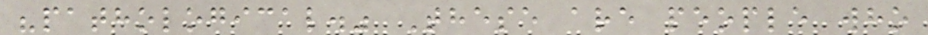"pathological." These are people who
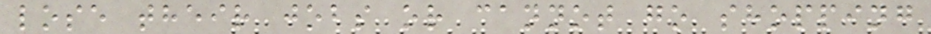lose their jobs or cannot go shopping
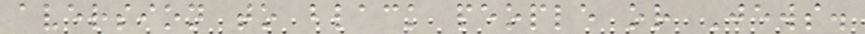aversion to black people or Jews.
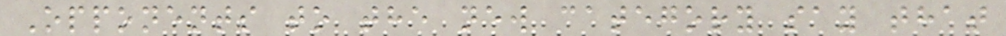Opponents to the new category say that
